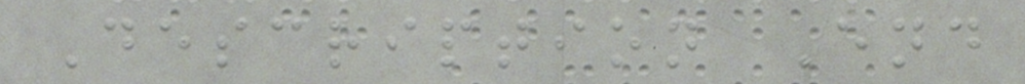Description End
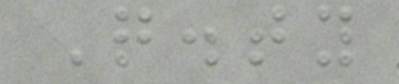Q.ty
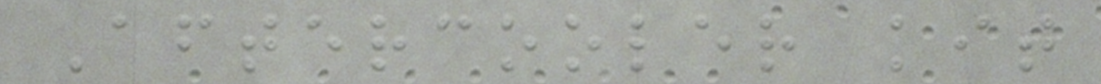Aftercooler kit
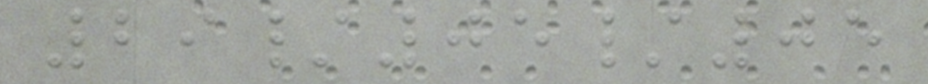29/05/05
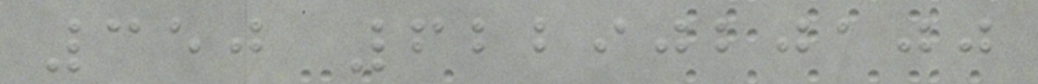350 6229020100
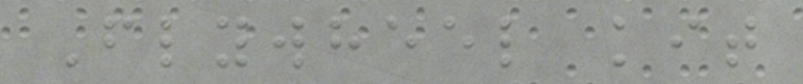Flywheel kit
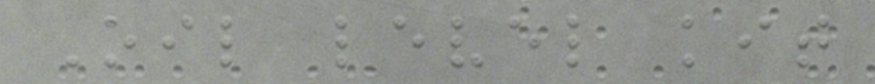Oil level kit
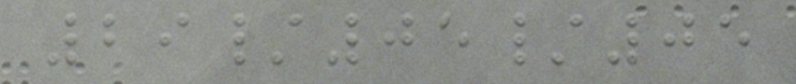29/05/05
